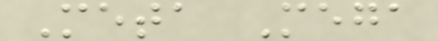Meta Mega
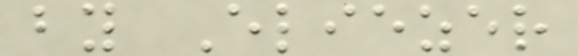by Eliezer
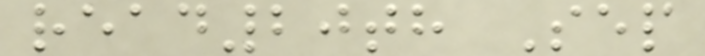read20th Sep
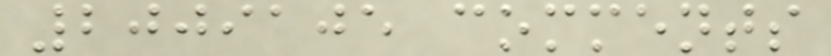2009105 comments
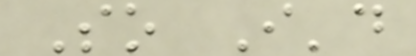So I'd
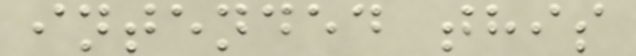intended this
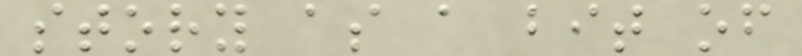story as a bit of
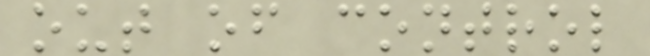out of control
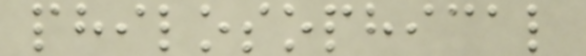philosophical
